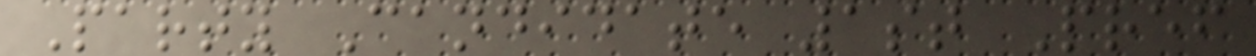Party Candidate 1st Pref
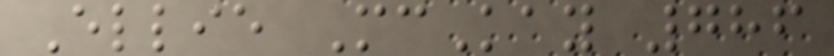Ellie McKay 786
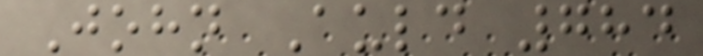John Auld 784
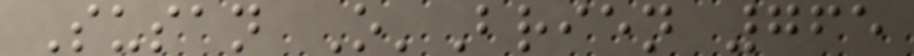Susan O'Brien 765
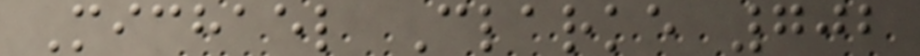Michael Clarke 702
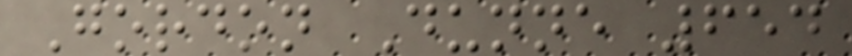Gordon Dunne 654
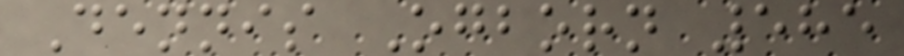Dennis Ogborn 585
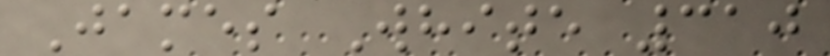James White 310
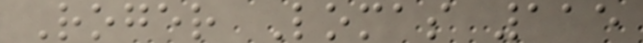Roger Lomas 115
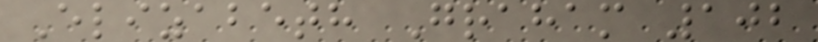Elizabeth Graham 102
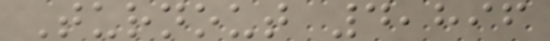Turnout 4,896
